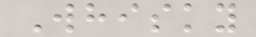Whisky
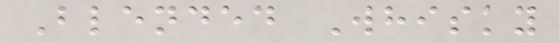Blended Whisky
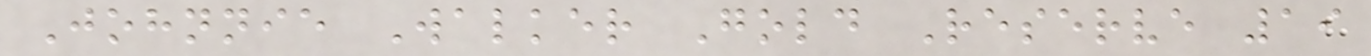Johnnie Walker Gold Reserve 19
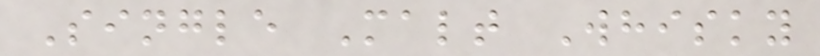Single Malt Whisky
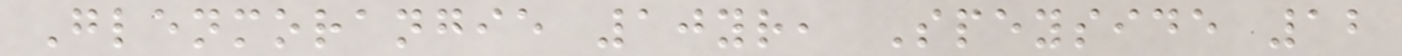Glenmorangie 10yr, Speyside 12
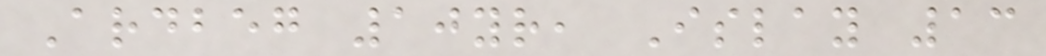Ardbeg 10yr, Islay 13
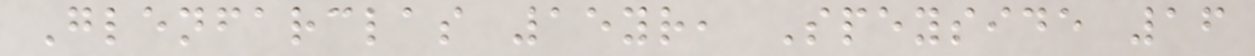Glenfarclas 15yr, Speyside 16
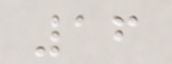16
